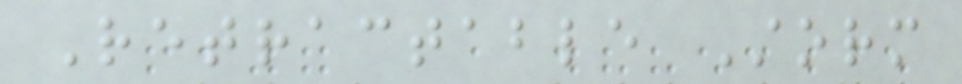Retractable Storm
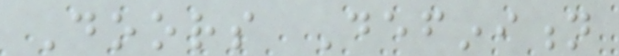Doors Definition
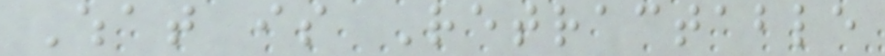What is Retractable
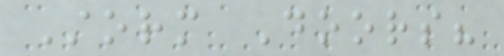Storm Doors?
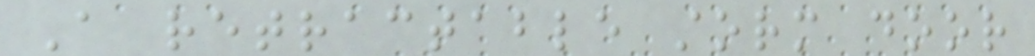A retractable storm door
